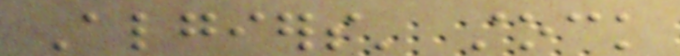Algiers' stock
